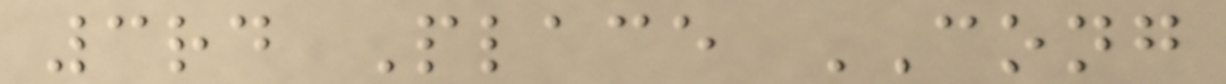3rd Place CONG
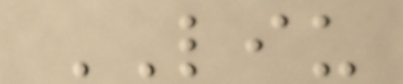LIU
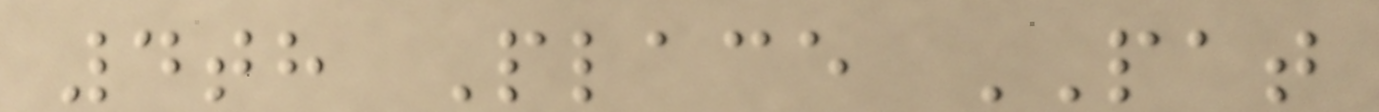4th Place PAT
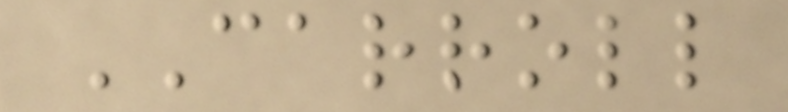CARROLL
